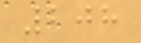208
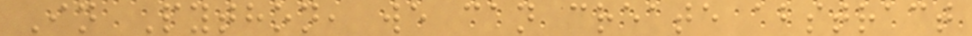In Python, we can create abstract
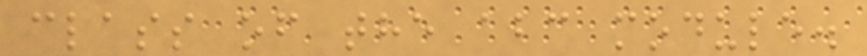class of the abc module.
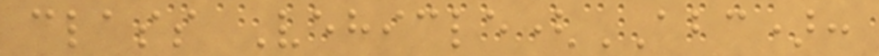class Vehicle(ABC):
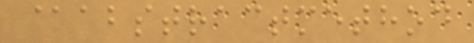@abstractmethod
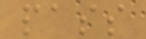pass
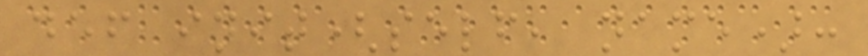def init(self, name):
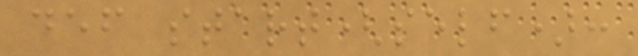def start(self):
